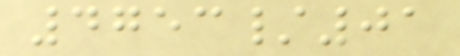4753/01
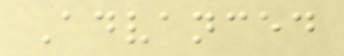Advanced
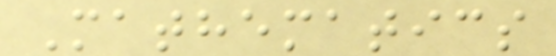Mathematics
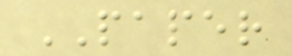PAPER
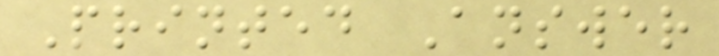Printed Answer
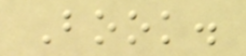Book.
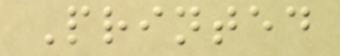Printed
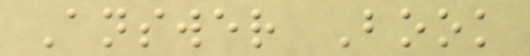Answer Book
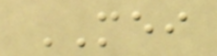MEI
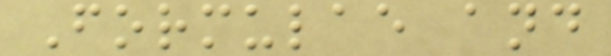Formulae and
